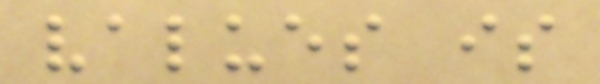values is
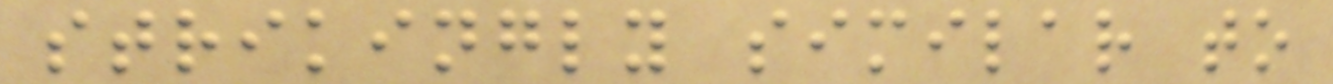strikingly similar to
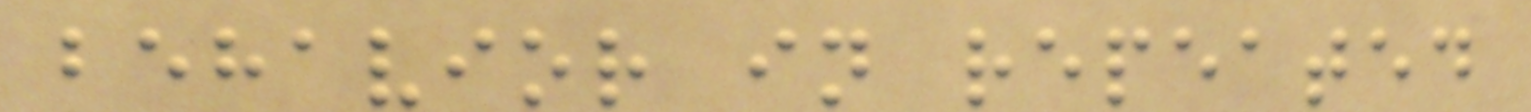behavior in repeated
